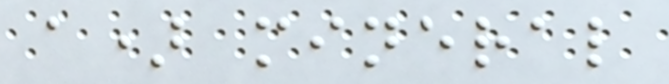a) mineral
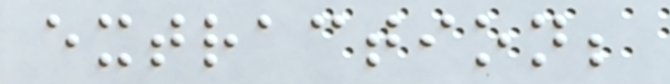extraction;
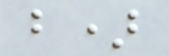b)
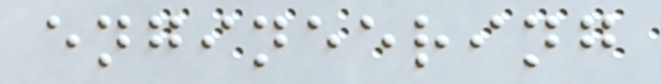engineering
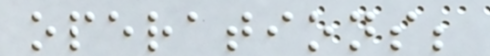operations;
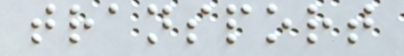transport
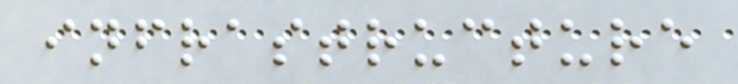infrastructure
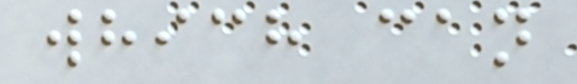which can
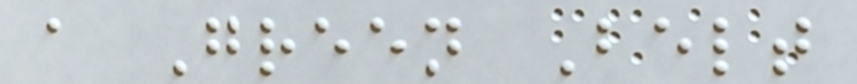a Green Belt
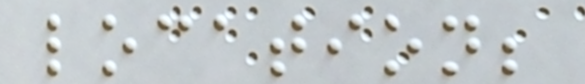location;
